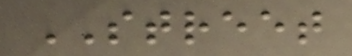STREET
